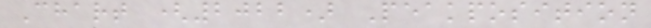Chart (2022) Peakposition
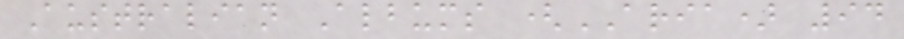Australian Albums (ARIA) 94
